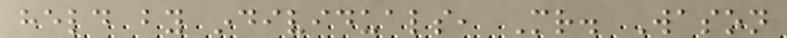held by individuals, Mr. Wason
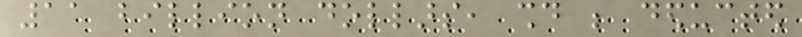11 billion dollars, should be deducted
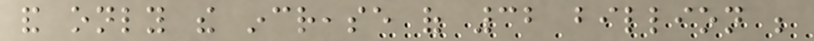and only the increase of 32 billion be
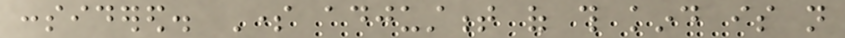considered. Some adjustment of this kind is not
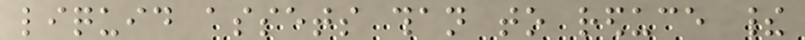liquid assets than to reduce their
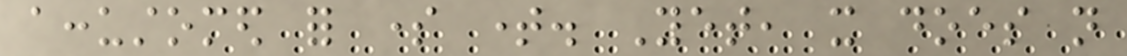accustomed for some time. Yet, it does not
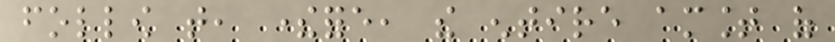follow that, therefore, the entire amount of
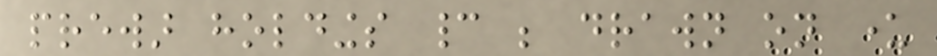prewar holdings cannot be drawn on under
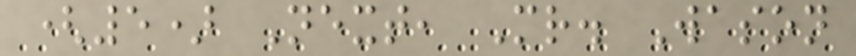(5) Next, Mr. Wason
